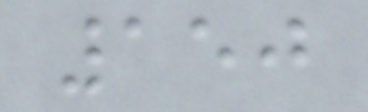150
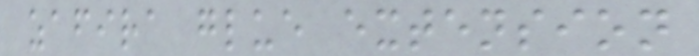zafira glue extension
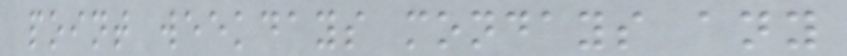point weekdays mondays any
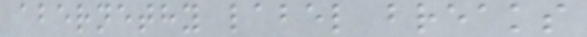abernethy label breaks
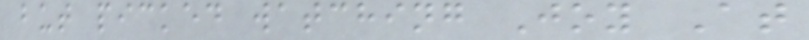but picked watching Joy At
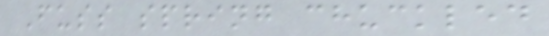Fuss spring chuckled
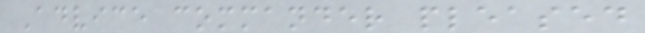Advice commander pleased
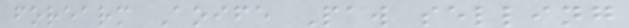forearm Aoife Paw selling
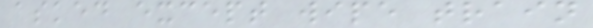asked except wipe train
